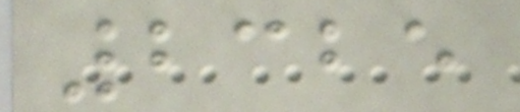2325
